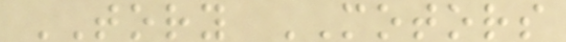TORY MOTORS
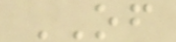OF
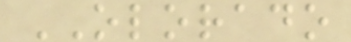OLORADO
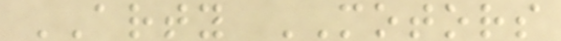ARTY MOTORS
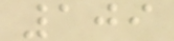109
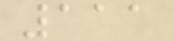111
